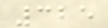325
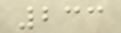233
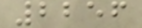2256
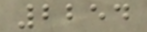2254
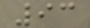93
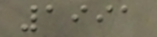1991
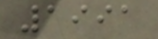1991
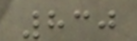830
